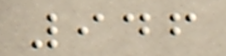946
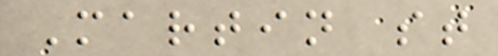Martin st
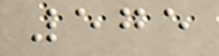575
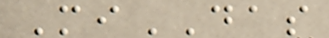MiDAS
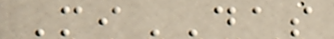MiDAS
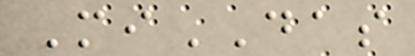MiDAS
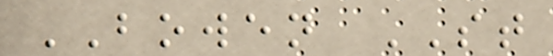BOWEN ST
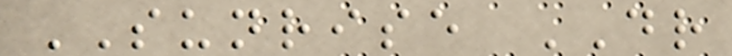SUNRISE DR
